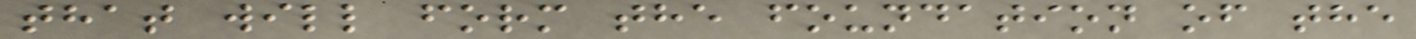that will form the foundation of the
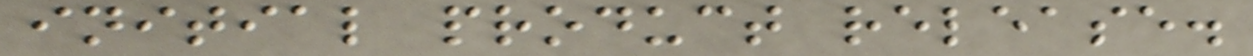initial product release.
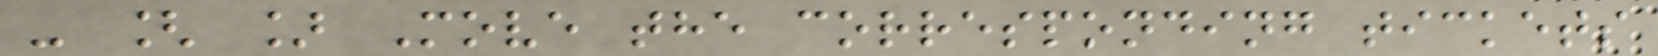- [ ] Move the corresponding tickets
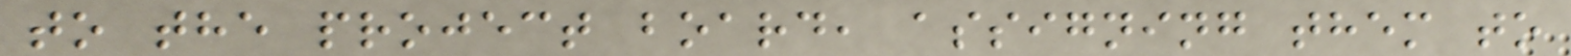to the project board, assigning them to
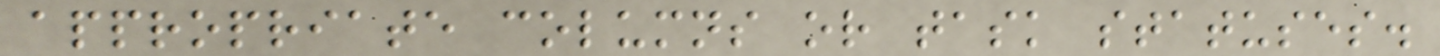appropriate columns or task statuses.
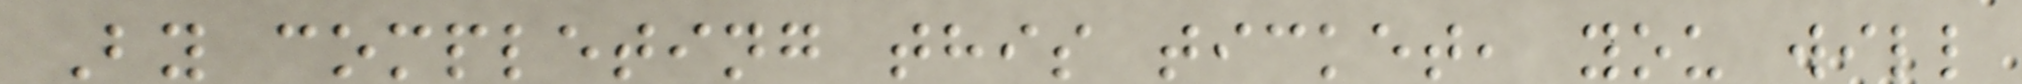By completing this ticket, you will
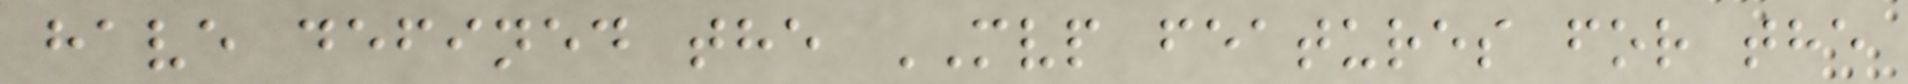have defined the MVP features for the
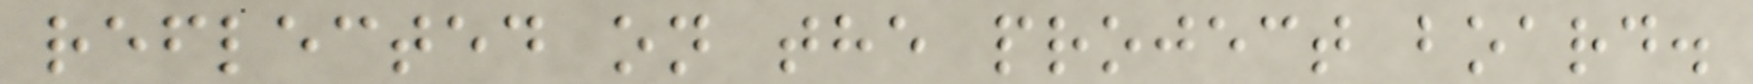reflected on the project board.
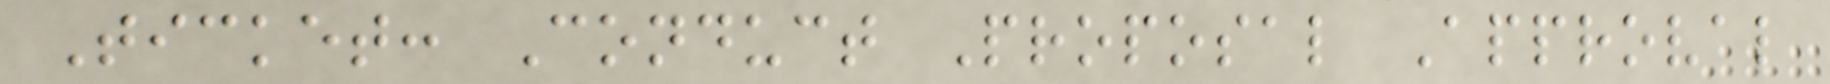Ticket: Conduct Proposal Approval
